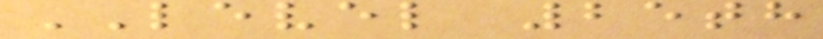LEVEL 25th
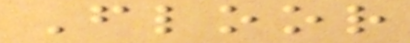Floor
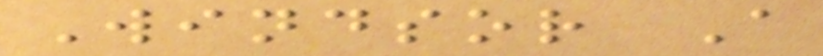Windsor A
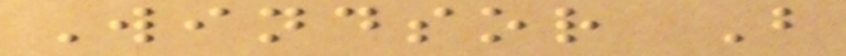Windsor B
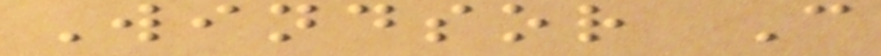Windsor C
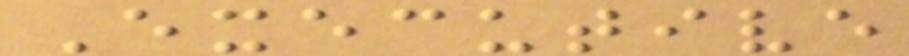Executive
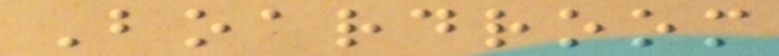Boardroom
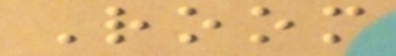Room
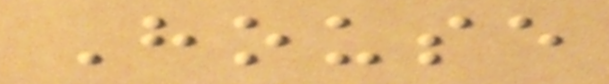House
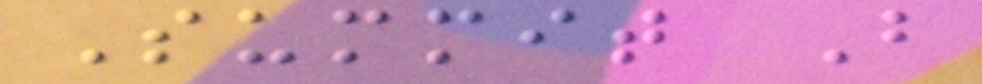Summit B
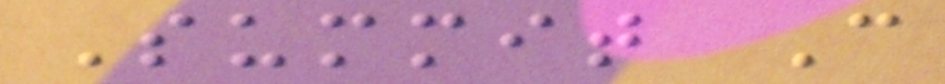Summit C
